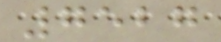7527
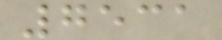7531
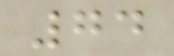74
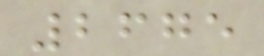2675
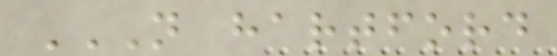N HARTFORD
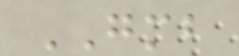GMB
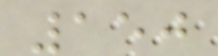150
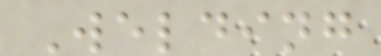Welding
